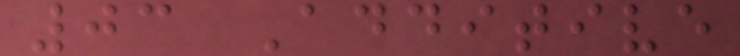03 Additive
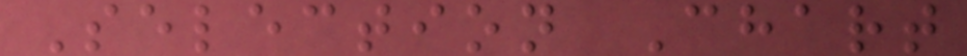Selection Chart
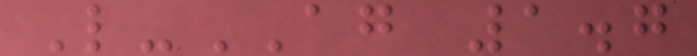L-AG 1.7
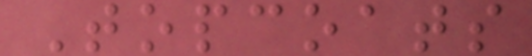Topcoats
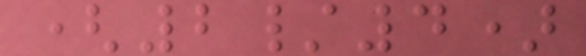(2/4)
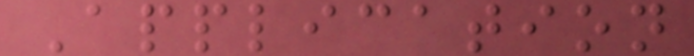Application
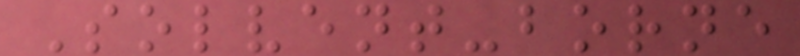Solvent-borne
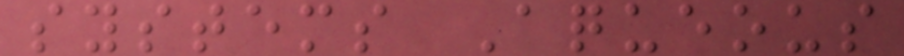systems Aqueous
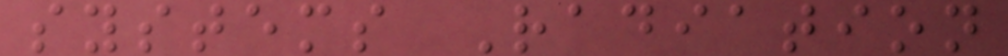systems Radiation
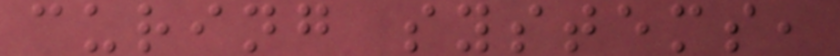curing systems,
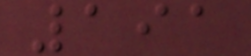191
